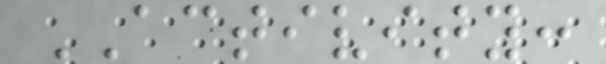ACTIVITY:
